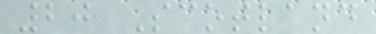20 Scotland
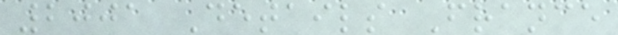2001 Details France
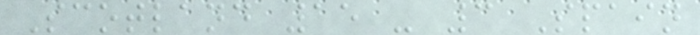Scotland 15 - 3 Spain
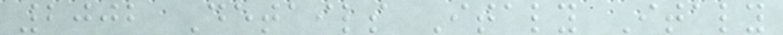2002 Details Italy Italy
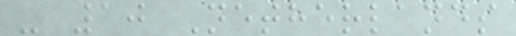- 10 Netherlands
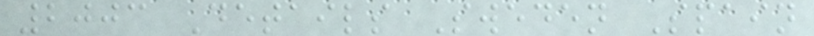2003 Details Sweden Spain
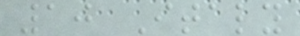10 Italy
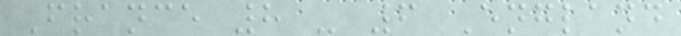France 8 - 6 England
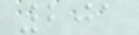201
